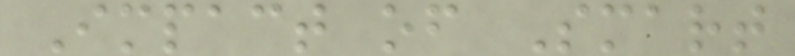Impact of Smart
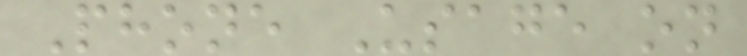Phone Usage on
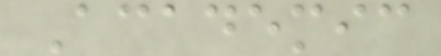Academic
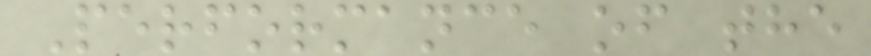Performance of the
